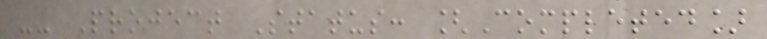-- Project Status: [Completed]
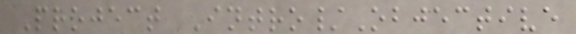Project Intro/Objective
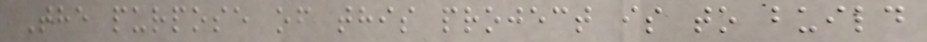The purpose of this project is to build
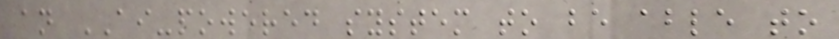an AI-powered system to be able to
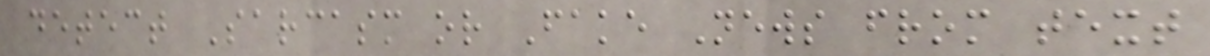detect Sarcasm or Fake News from text
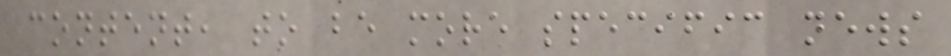content, to be more specific news
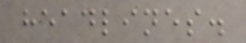headlines.
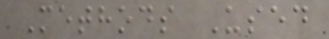Methods Used
